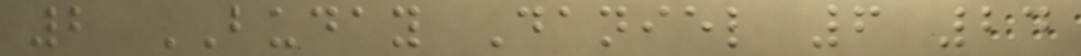2 BUDAY Daniel 6 24
